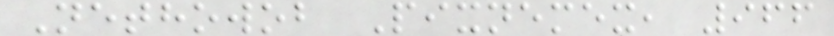Nethowob Pixnemex, 966
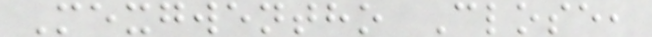Mexgwentho Close,
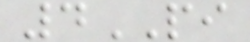4PI
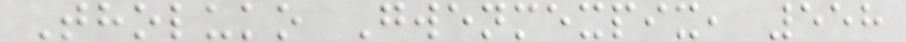Tholuko Gwenmexpix, 558
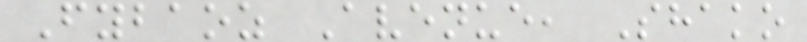Fybaoz Avenue, Shako
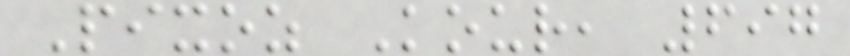Pixoz Kour, 697
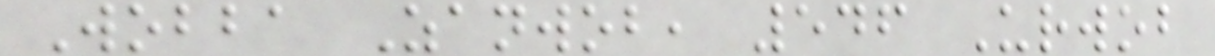Wobba Zanwob, 546 Urwob
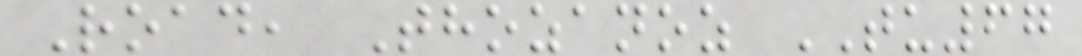Road, Thozanoz TU67
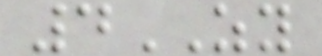4ZY
